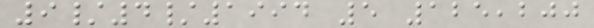9/4/1994 5 125,200
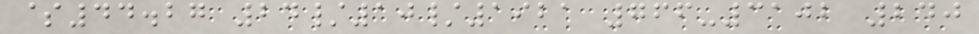$44.27 24/10/1921 766-3102 240
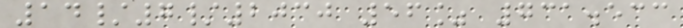14/7/2030 56% 731.533
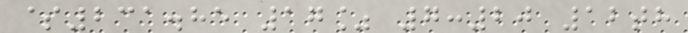$231.85 17% 7:20 12th
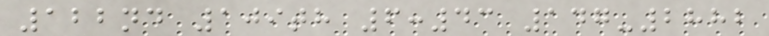122nd 109th 6:43 147-2882
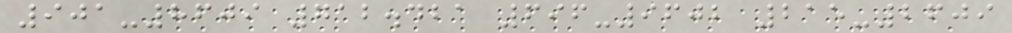901-8609 712.421 696-9602 215-2609
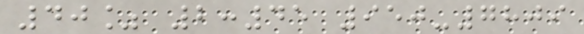40% 2:45 950-7809
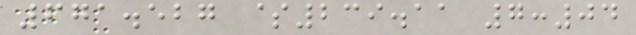671.527 $239.11 7:04
